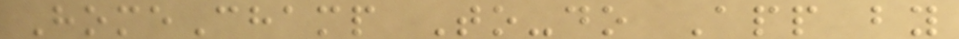HomeChamp To-do App by
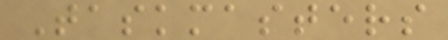Taskmasters
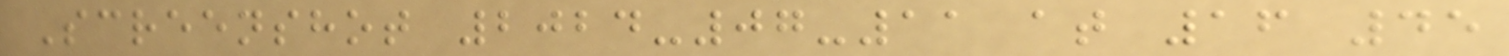Screenshot 2024-07-11 at 16 45
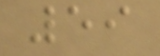59
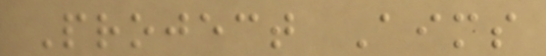Project Aims
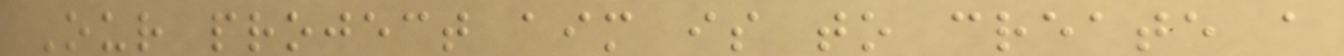Our project aim is to create a
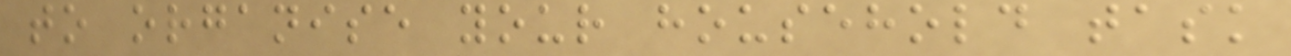to organise your household task
